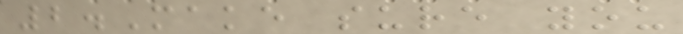2.Make sure you
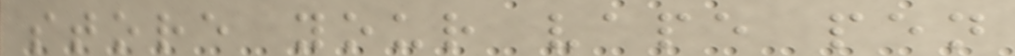store your vape pen
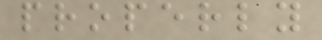properly
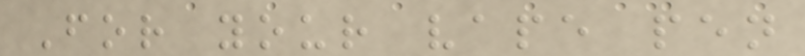For your vape pen
